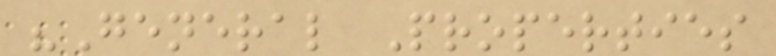"General Properties
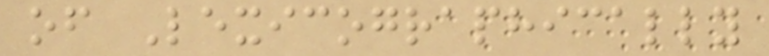of Lexicographically
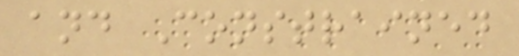and Constrained
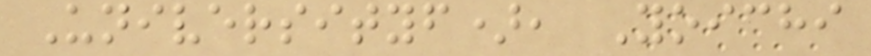Universityf), Yoichi
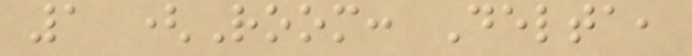1 (Room: Delta,
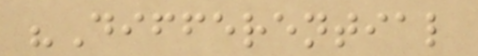"Differential
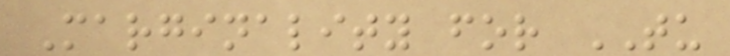Marginality for TU
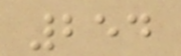254
